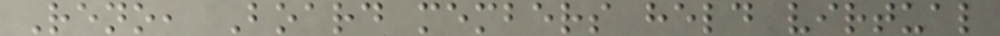Reno, Board members held virtual
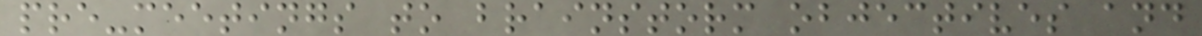pre-meetings to brainstorm objectives and
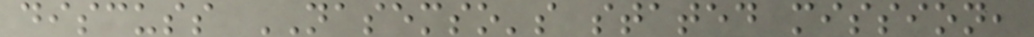discuss NASEMSO's stated mission,
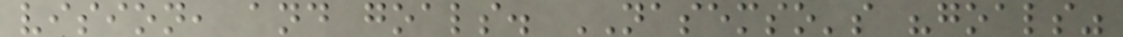vision, and goals. NASEMSO's "goals"
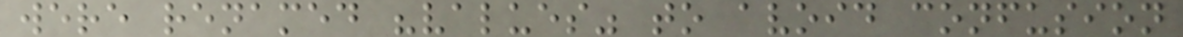were renamed "values" to avoid confusion
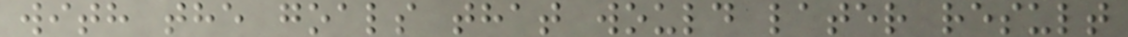with the goals that would later result
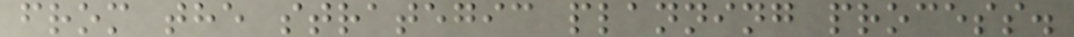from the strategic planning process.
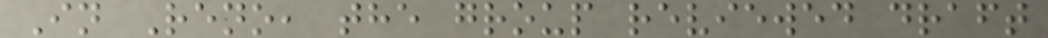In Reno, the group reviewed draft
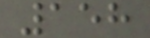158
